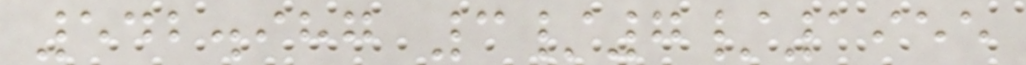542.987 3/7/1955
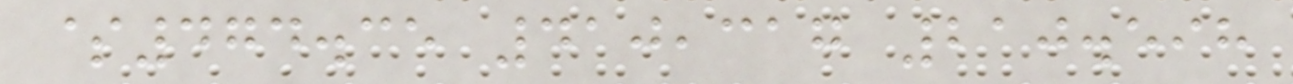$474.35 410,317 210.598
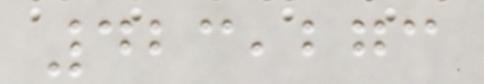423,273
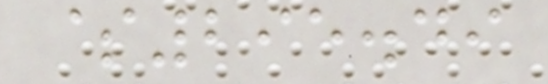$295.49
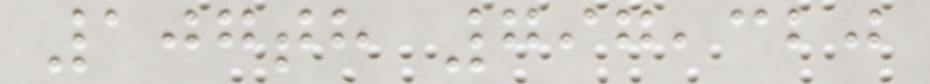107th 797,320
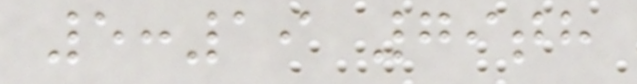5:19 79th
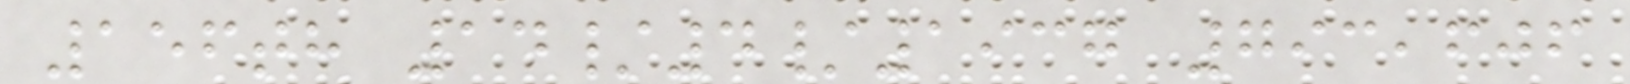156th 14/4/1937 793,606
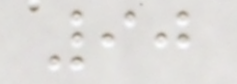90
